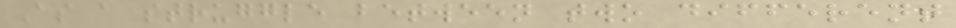As a struggle between two different
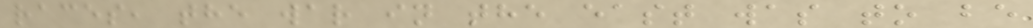races, the war in the east was to be
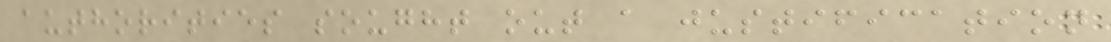authorities sought out a justification
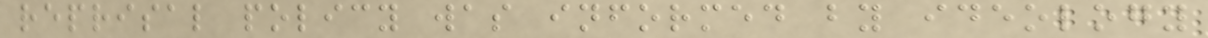reprisal policy was informed by ideology
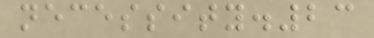necessity.23
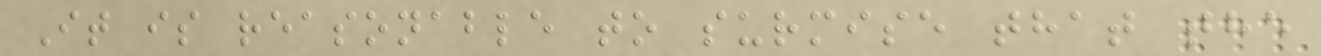It is reasonable to surmise that the
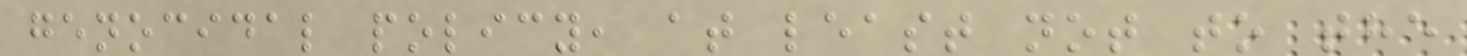genocidal policy, at least not to the
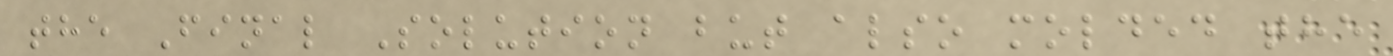the Final Solution but also molded the
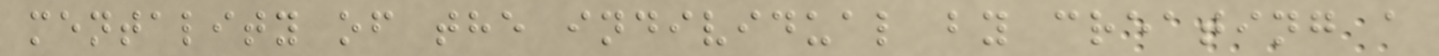mentality of the individual by creating a
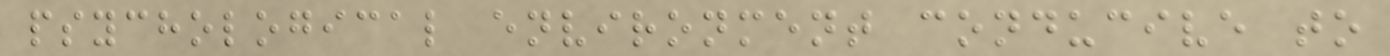psychological environment conducive to
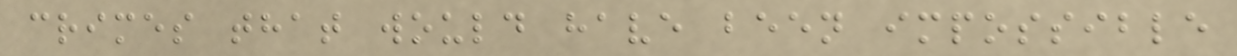crimes that would have been impossible
